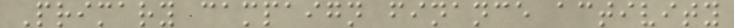Primary campaign finance activity
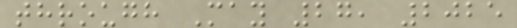through May 27, 2025
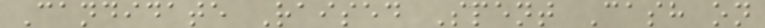Candidate Raised Spent Cash on
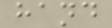hand
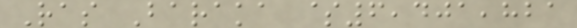Ras Baraka $6,401,821
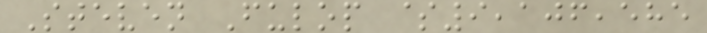Steven Fulop $9,106,585
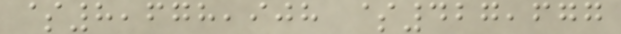$8,678,908 $427,677
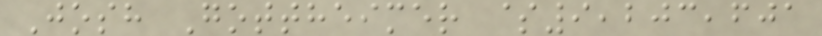Josh Gottheimer $9,203,601
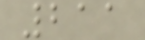211
